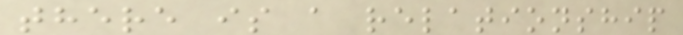there is a relationship
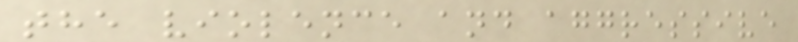the violence and aggressive
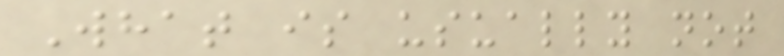What is usually not
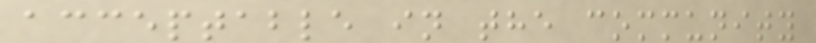acceptable in the community
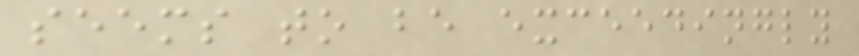seems to be exceedingly
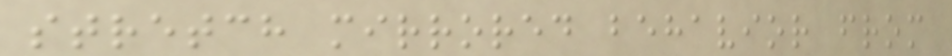stretch mirrored behavior from
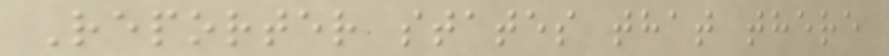Reporter states that there
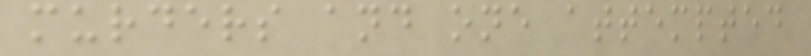murders and one attempted
